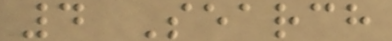4 Search
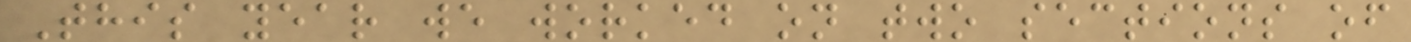This year we worked on two sections of
